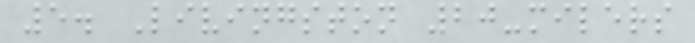5. Livingston 20-milers
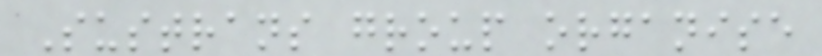Sustrans group organise
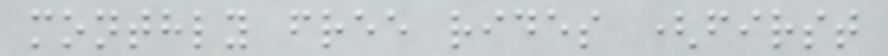monthly free rides (first
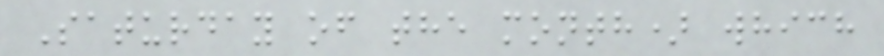Saturday of the month) which
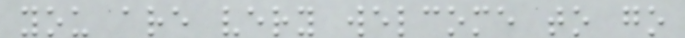you are very welcome to go
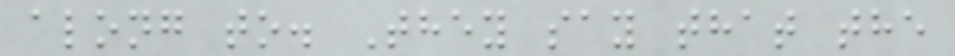along to. They say that the
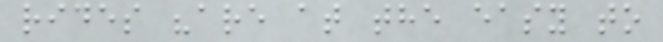rides "are at the easy to
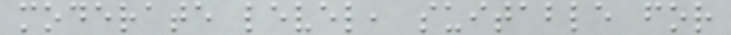moderate level, suitable for
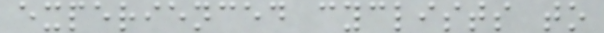experienced cyclists to
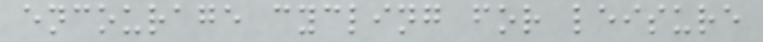encourage cycling for leisure
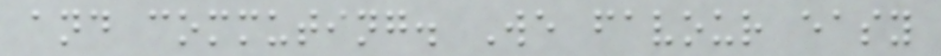and commuting. We favour easy
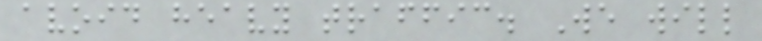avoid heavy traffic. We will
